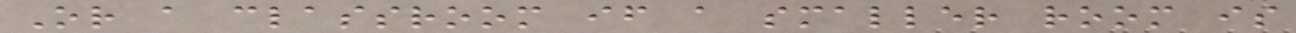Or a classroom if a smaller room is
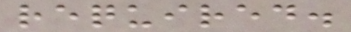required.
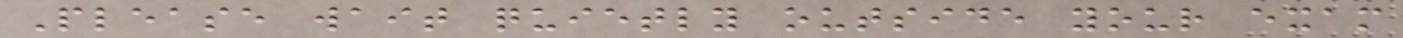Please wait quietly outside your exam
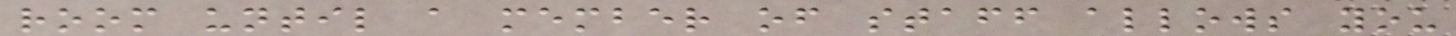room until a member of staff allows you
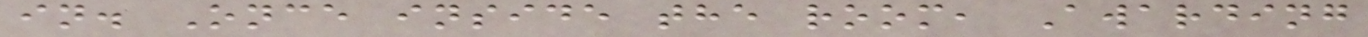in. Once inside the room, Awarding
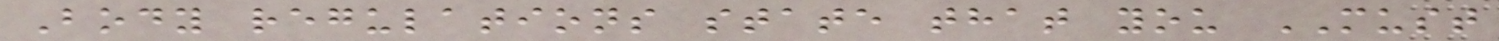Body regulations state that you MUST
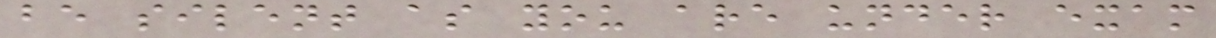be silent as you are under exam
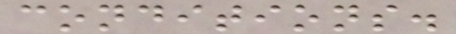conditions.
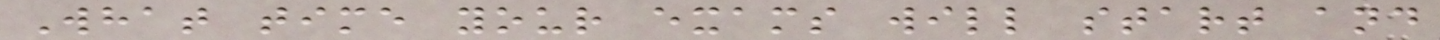What time your exams will start and
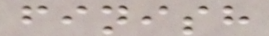finish
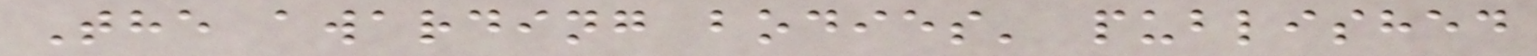The awarding bodies' published
